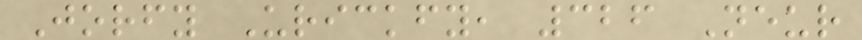Jorfy Urickfy, 326 Neur
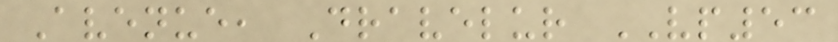Avenue, Dravelur VP53
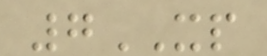7XP
